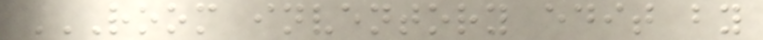ROOM INVENTORY EDIT BY
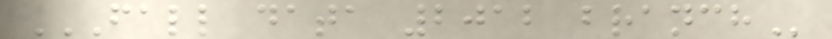FALL DATA 2012 BRANCH
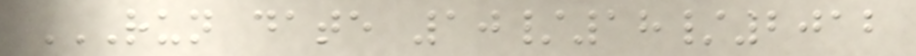RUN DATE 10/18/2012
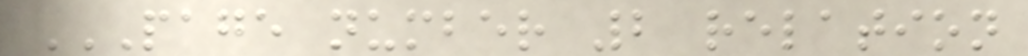PAGE NUMBER 2 RELATION
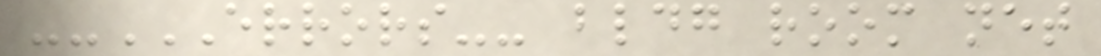--ERRORS-- BLDG ROOM NET
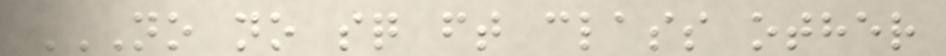NO NO SQ FT CLASS OTHER
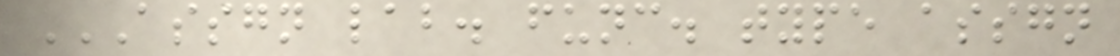ASSGN LAB. FUNC. TYPE ASSGN
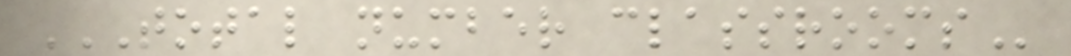TOTAL NUMBER CLASSROOMS
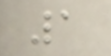1
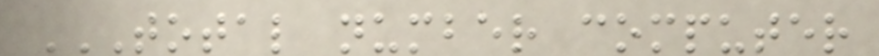TOTAL NUMBER COMPUTER
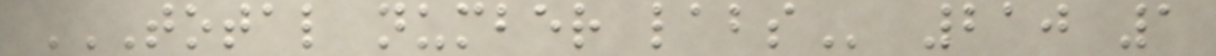TOTAL NUMBER LABS 210 1
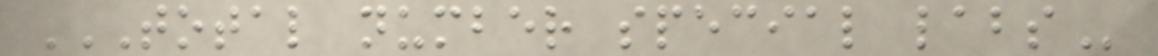TOTAL NUMBER SPECIAL LABS
